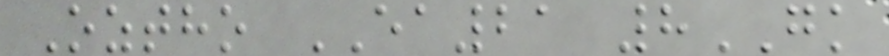Oztho EA21 8GK
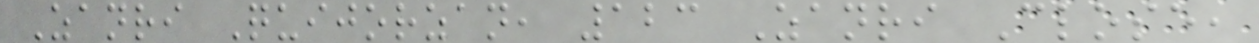Zanri Quijorzan, 123 Zanri Close,
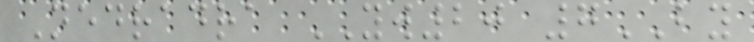Nedradra YW20 7BY
